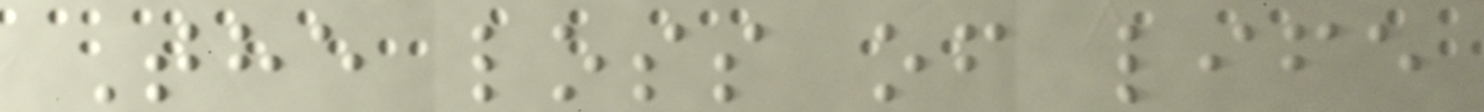The loss of life
